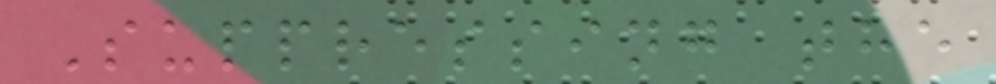Suppressing the
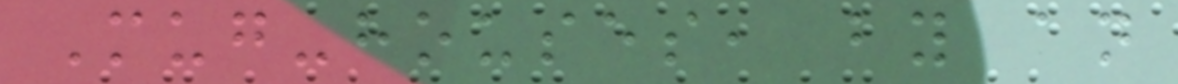Mug-houses, by an
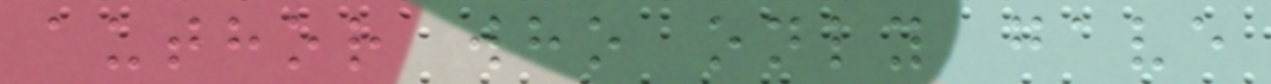author who only gave
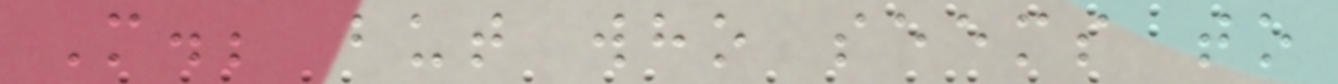M.; but who seems to
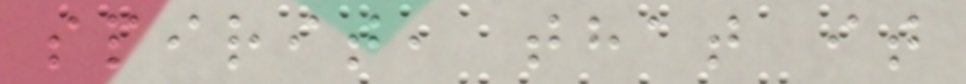spirit, that it
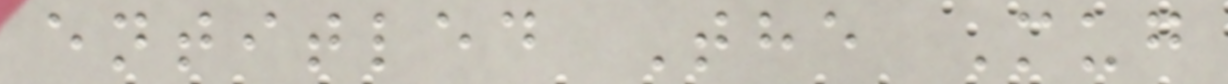entitled The Mug
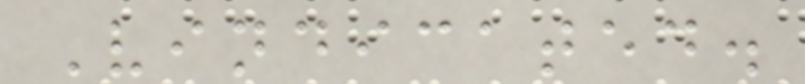Vindicated.
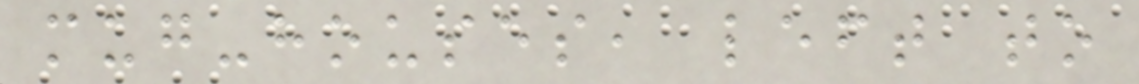mug-houses, left to
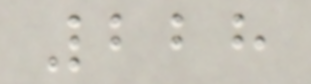228
